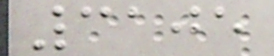3105
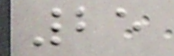25
